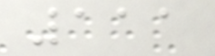111
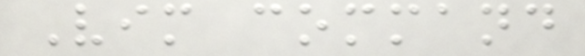Vim command
